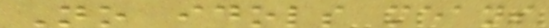No idols means
